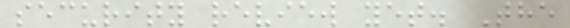security review yet. The
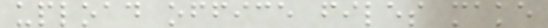upload office files make
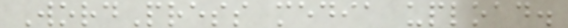WordPress media upload.
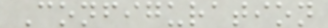Configuration
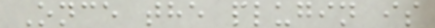Once the plugin is
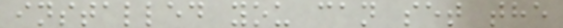installed you can set the
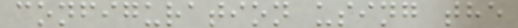configuration using the
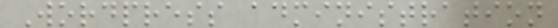Wordpress administration
